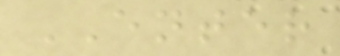ENTER
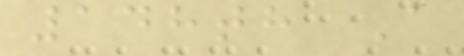148th A
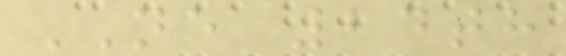NE 24th
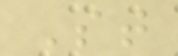St
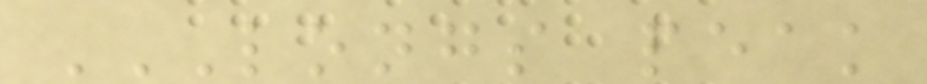LONGS PEAK
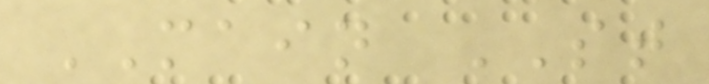MAIN ST
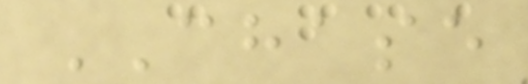CHASE
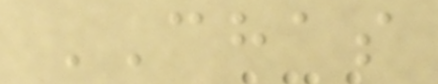CHAS
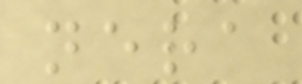nera
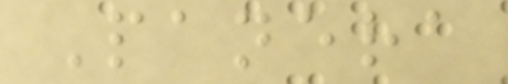Panera
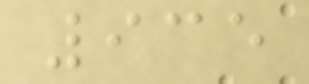935
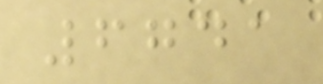6741
